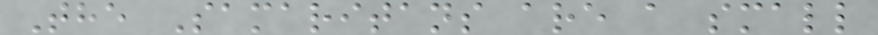The Samaritans are a small
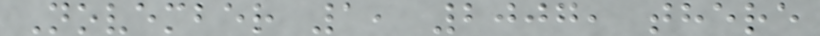November 1, 2007, there
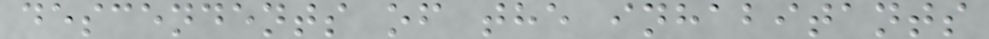descendents of the inhabitants
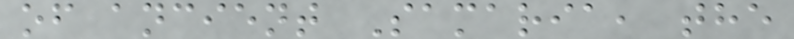of ancient Samaria, the
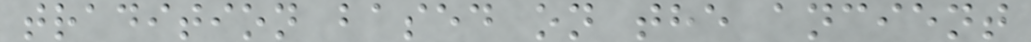tradition based on the ancient
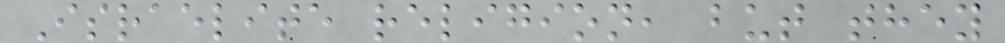Israelite religion, but they
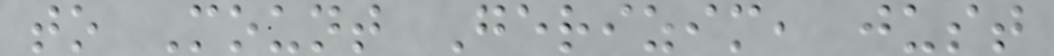to Mount Gerizim, just
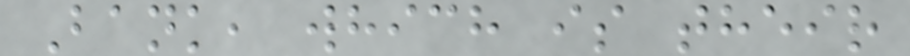Bank, which is their
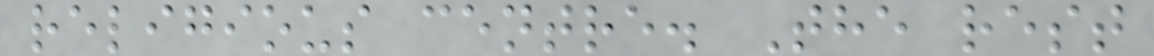religious centre. The rest
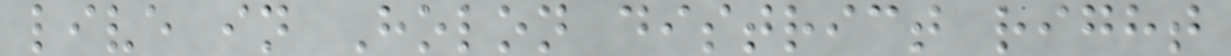live in Holon district right
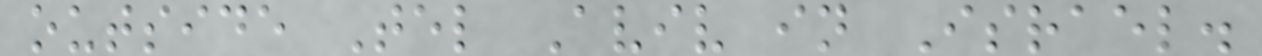outside Tel Aviv in Israel.
